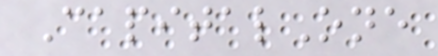CapitalOne
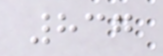837
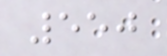550
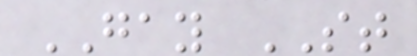GAY ST
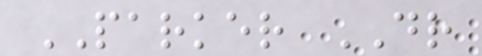PARKER DR
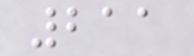211
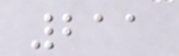211
